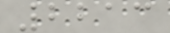2213
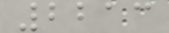2213
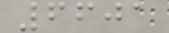6601
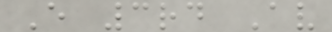E 3rd Av
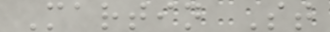Martin St
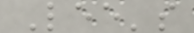Lee's
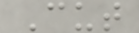Cut
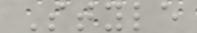Style
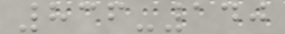836-140
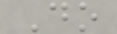Do
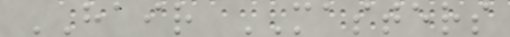HAIR MASTERS
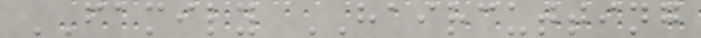FAMILY HAIRCUTTING
